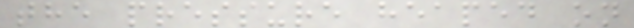the pressure heaped on
